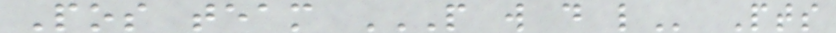Pos team P W D L Pts
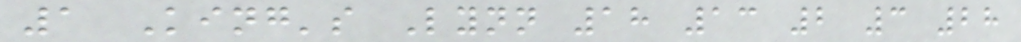1 King's Lynn 18 13 2 3 28
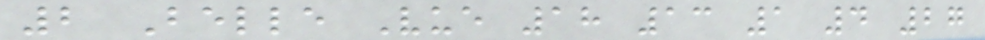2 Belle Vue 18 13 1 4 27
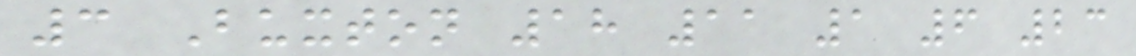3 Buxton 18 11 1 6 23
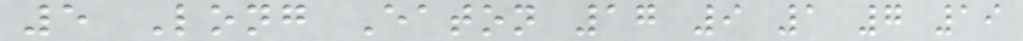5 Long Eaton 17 9 1 7 19
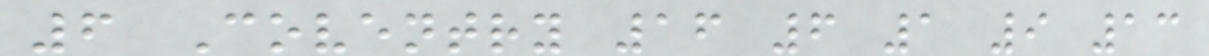6 Coventry 16 6 1 9 13
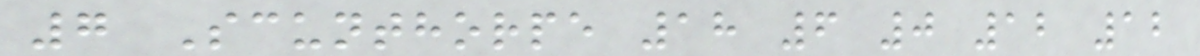7 Scunthorpe 18 6 0 12 12
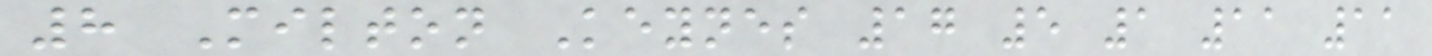8 Milton Keynes 17 5 1 11 11
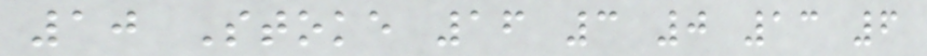10 Stoke 16 3 0 13 6
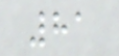81
